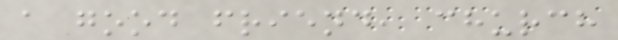a good friend, church
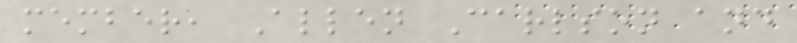member, Allen Carlson and
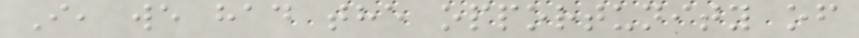I, we had the opportunity of
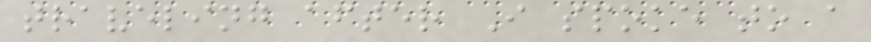traveling after I spoke to a
